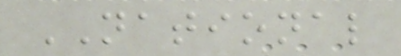NATIONAL
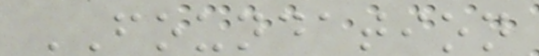FOUNDATION
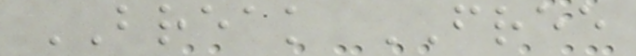BREAK FREE
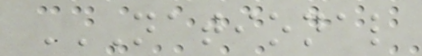NATIONAL
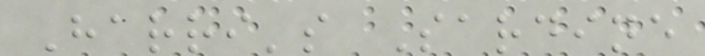Harri's Sardine
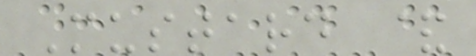Mustard &
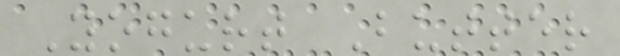Yogurt Butter
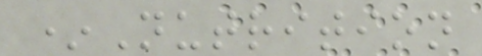*Nutrition
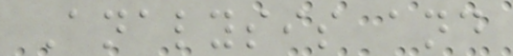Analysis and
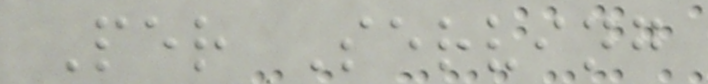Per Serving
